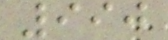990
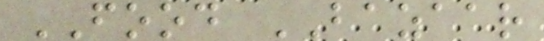FOOD BAZAAR
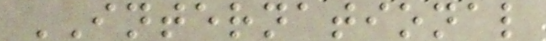INTERNATIONAL
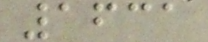1631
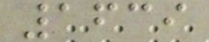1639
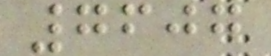7607
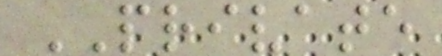PRIVATE
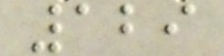129
